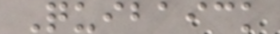Quibaick
